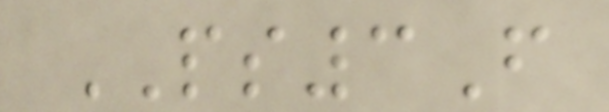PS3F
